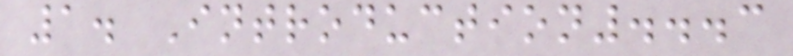1. Introduction...3
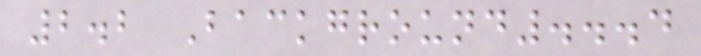2.2 Background...4
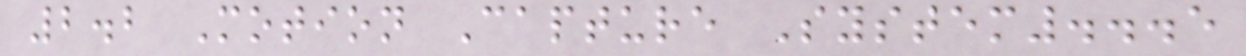2.2 Motion Capture System...5
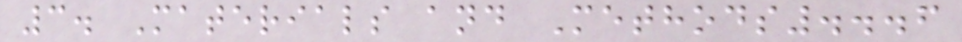3. Materials and Methods...6
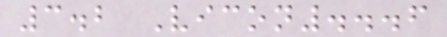3.2 Vicon...6
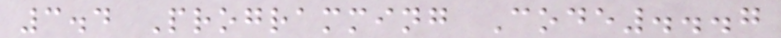3.4 Programming Code...7
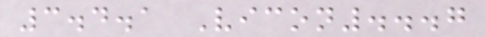3.4.1 Vicon...7
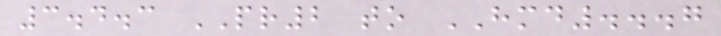3.4.3 PR2 to HMD...7
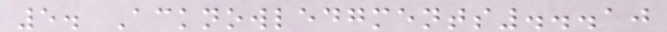5. Acknowledgments...10
